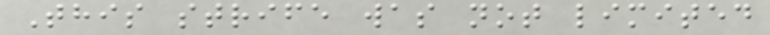This strife was not limited
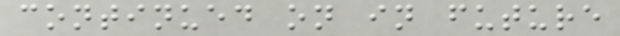continued on in future
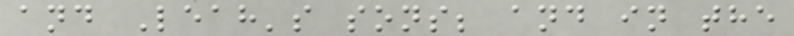and Leah's sons; and in the
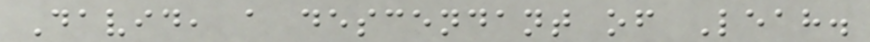David, a descendant of Leah.
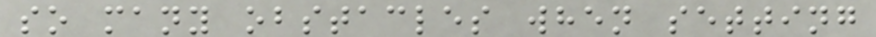so many obstacles when setting
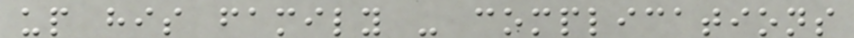up his family - complications
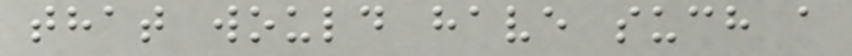that would have such a
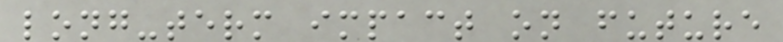long-term impact on future
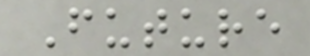Future
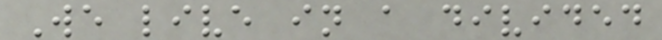We live in a divided
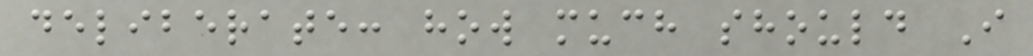deliberate: how much should I
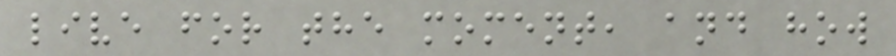live for the moment, and how
